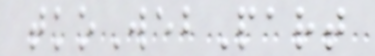tkoWebPart
